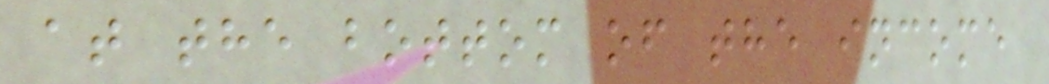at the bottom of the income
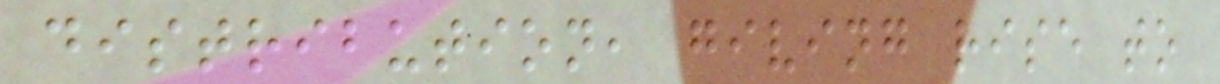distribution, giving rise to
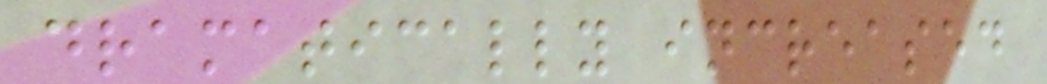dramatically increased
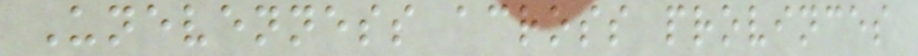Unevenness across provinces
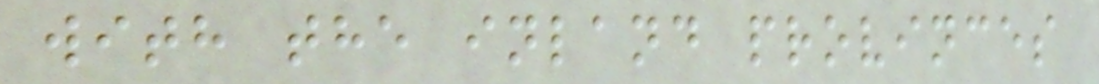with the inland provinces
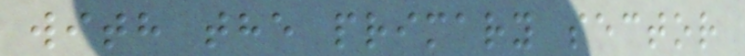with the primary sector
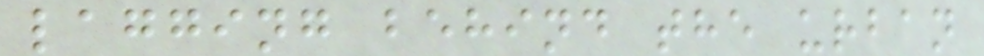lagging behind the urban
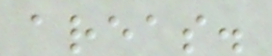areas.
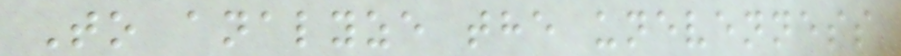To analyze the unevenness
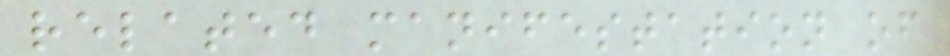related manifestation of
